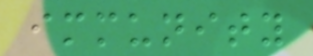immunity
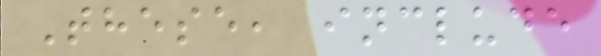These, include
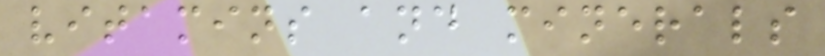vitamins and minerals
